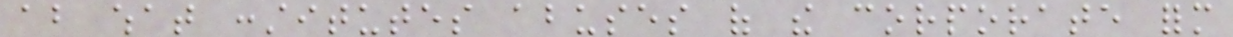about what constitutes abuses of the corporate form
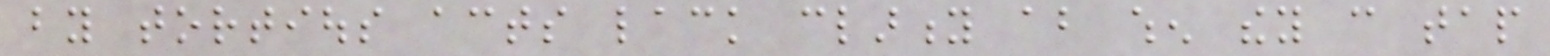by tortious acts lack clarity about when they can tap
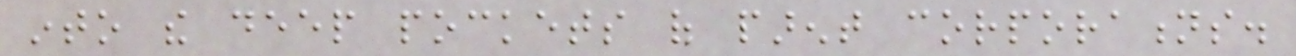into the deep pockets of parent corporations.
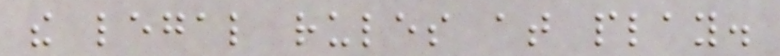the legal rules at play.
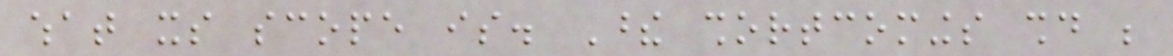what its scope is. These shortcomings should be
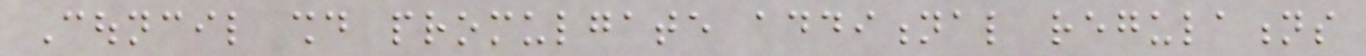Council should promulgate additional regulations
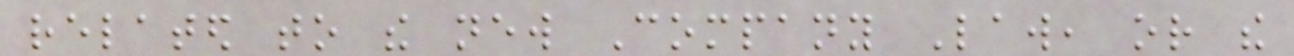related to the new Company Law, or the
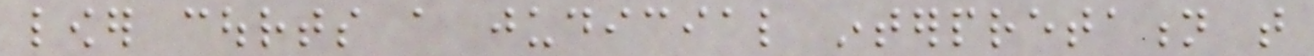lower courts a judicial interpretation that
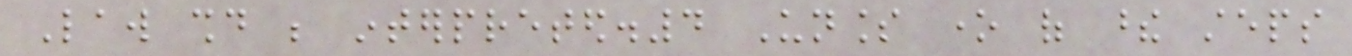Law should be interpreted.4 Unless one of these steps
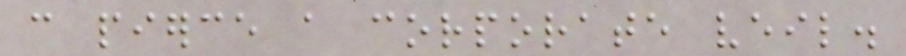can pierce a corporate veil.
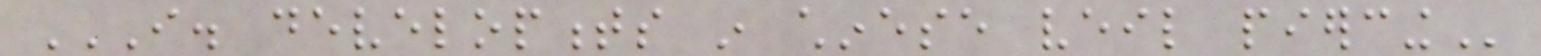I. DEVELOPMENTS IN CHINESE VEIL PIERCING
